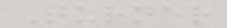Turner
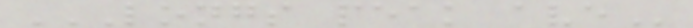LONGS PEAK AVE
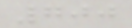700
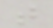t
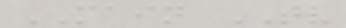MAIN TV
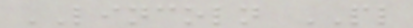LINCOLN PL
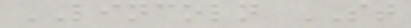LINCOLN ST
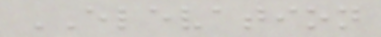ELEVATION
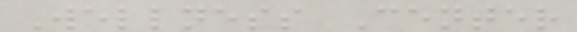Wellness Center
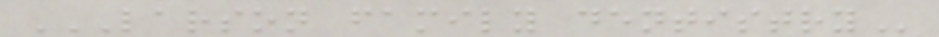LARSON FAMILY DENTISTRY
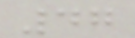47
